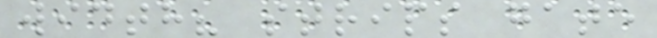width? strips gate
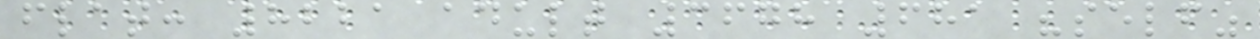flat: 8221 adult 3678 681 "self"
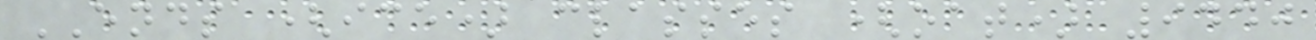ENDS (ice) classes (oat) 9440
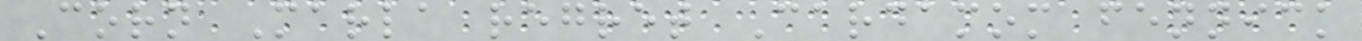Corn Marla regret Cardamom fennick
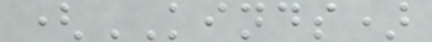(KINDS)
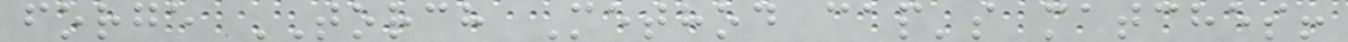forge TORCH Method cap's matches!
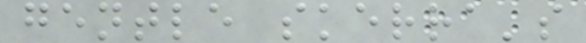gentle skerra's
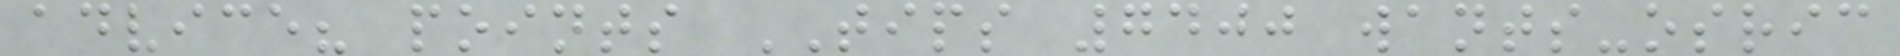advice? points TIPS 7400 wants-osric
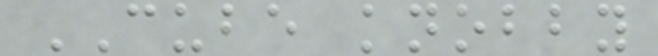CUBE knobby
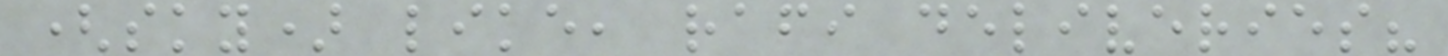(sky) like, rafi deliveries?
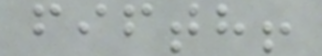fifth!
